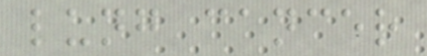lung cancer
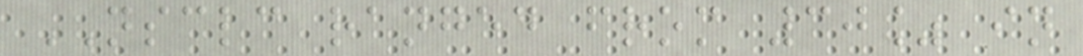NSCLC ranged from 30% in
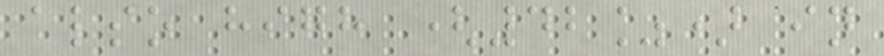also high (42%) in
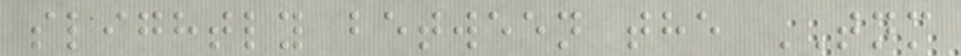slightly between the TNM
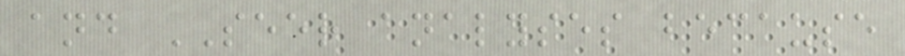and SEER analyses because
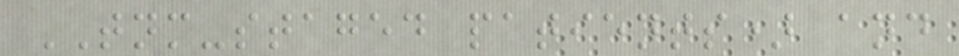TNM-staged patients) and
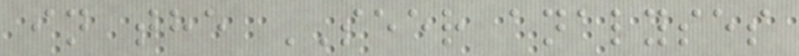in the SEER analyses
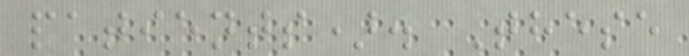patients). These
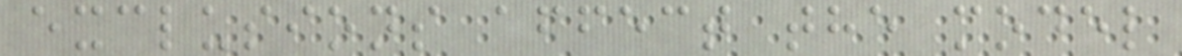exclusions affect the model
